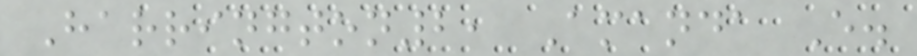Harrington2, Amanda E.
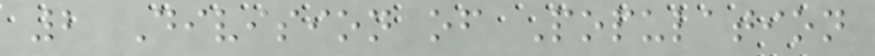2 Division of Population
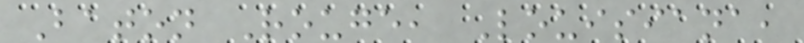Baton Rouge, Louisiana,
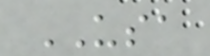USA
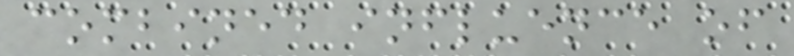combined influence of
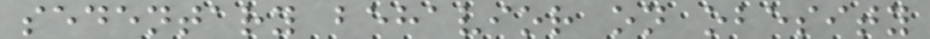sedentary behavior on obesity
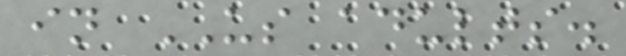in US adults.
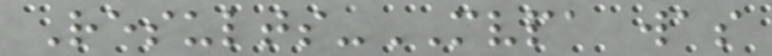Results-MVPA was
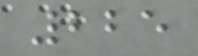225
